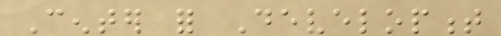Center for Development
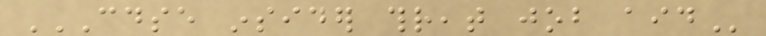CDSE INSIDER THREAT JOB AID
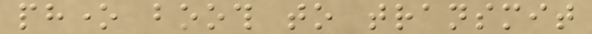phone booth to transmit
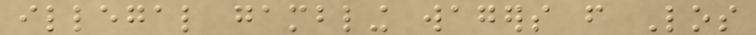illegal gambling wagers from Los
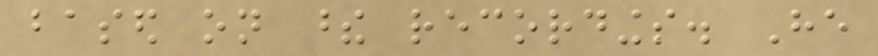based on these recordings. He
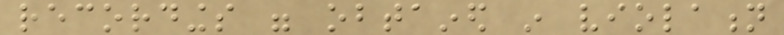recordings were obtained in violation
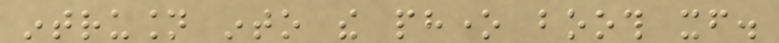intrusion into the phone booth itself.
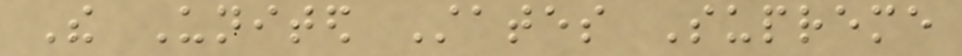The United States Supreme
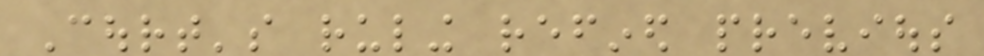Court's ruling refined previous
